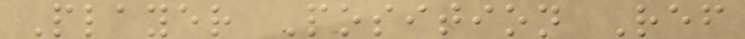Player Position Ref
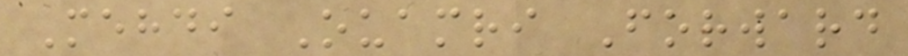Mehdi Ouamri Forward
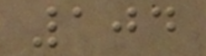104
